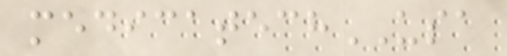medicatechUSA
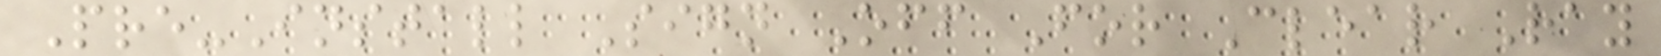Pre-Install Sign Off For Clear Ray
